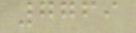7769
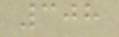308
